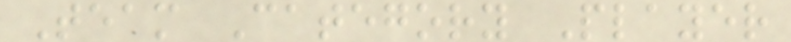Team Category Player
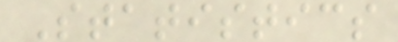Statistics
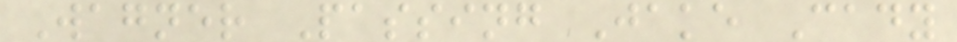Wagner Passing Jake Cady
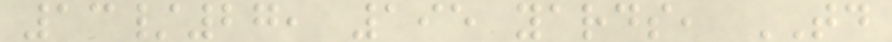13/27, 195 yards, TD
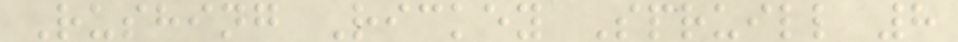Rushing Rickey Spruill 8
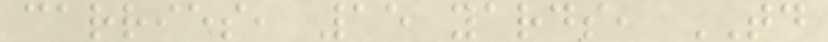carries, 15 yards, TD
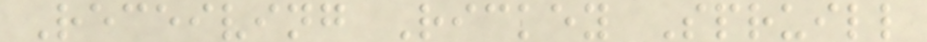Receiving Rickey Spruill
